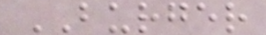BURGER
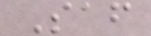Saf
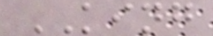KING
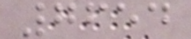7654
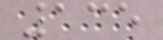135
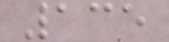135
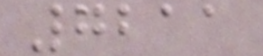7211
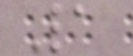1
